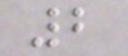2
